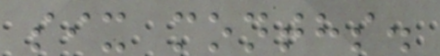six months.
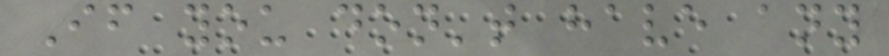If you don't have any
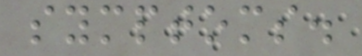symptoms.
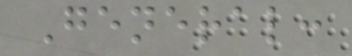General:
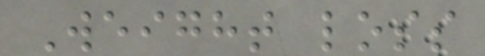Weight loss
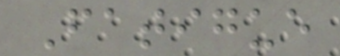Fatigue
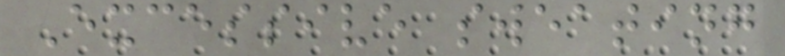Excessive sweating
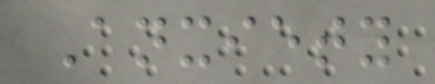Anxiety
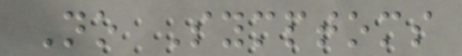No Symptoms
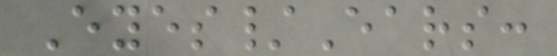Eyes/Ears:
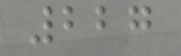227
